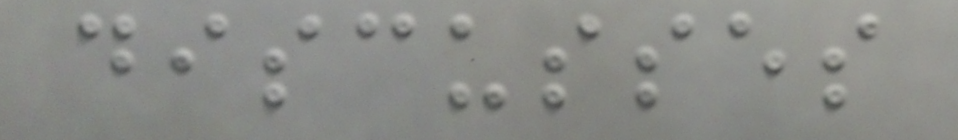discusses
